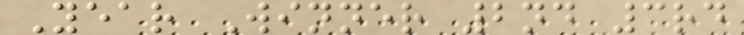Year Winner 2nd 3rd
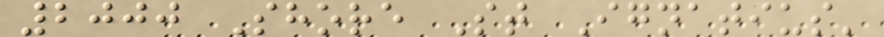2000 Shore St Ignatius'
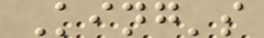King's
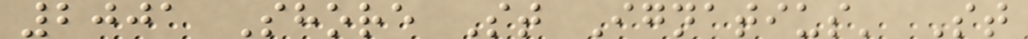2001 Shore St Ignatius' St
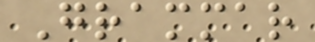Grammar
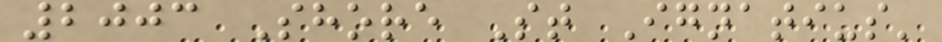2003 Shore St Ignatius'
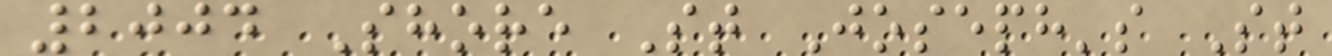2004 Shore St Joseph's St
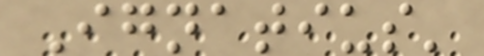Ignatius'
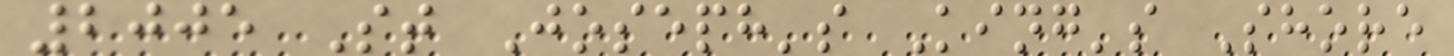2005 St Joseph's King's Shore
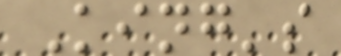King's
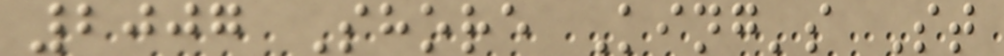2007 Shore King's St
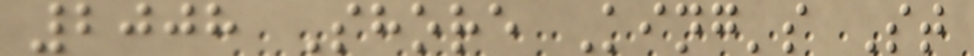2008 Shore King's St
